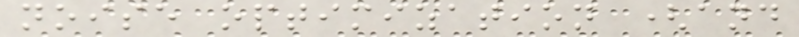noise optimization (and
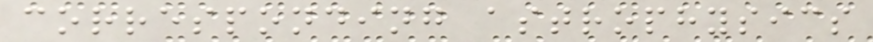corresponding astrophysics
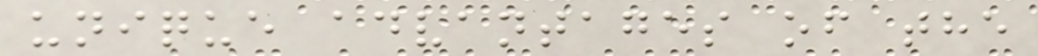unique advantages of the
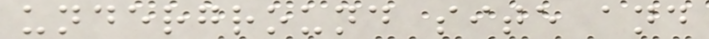underground site and
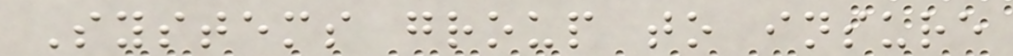Systems group to insure
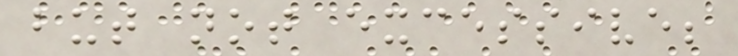but not excessive;
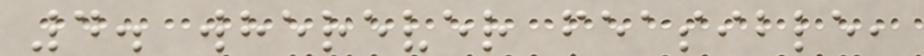4. wherever feasible,
